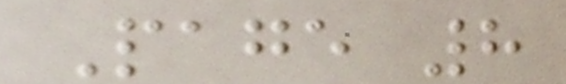Page 8
